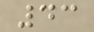43
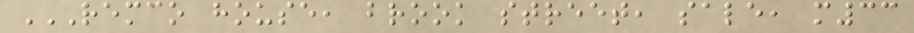REMCO HOUSE, BROOK STREET, SALE, M33
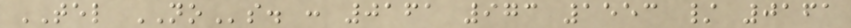TEL NOs. : 0161 973 1553 / 0161
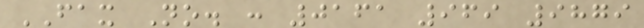FAX No. : 0161 969 9879
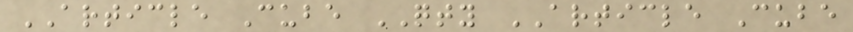ARTICLE Cube QTY ARTICLE Cube
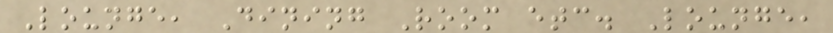Lounge, Dining Room etc. Lounge,
